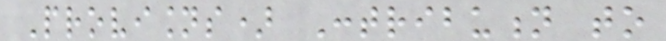Provisions) Contribution to
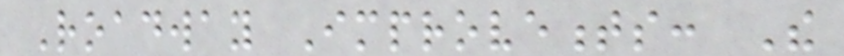Roadway Improvements: The
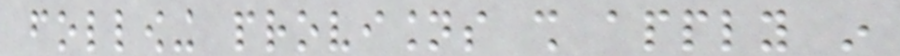following provisions shall apply in
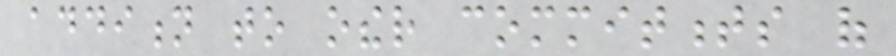addition to other commitments of
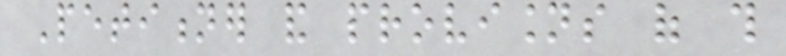Petitioner and provisions of this
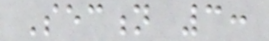Section 3:
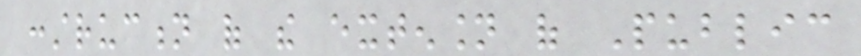construction of the extension of Public
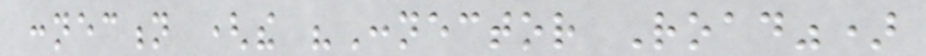connection (the "Connector Road")
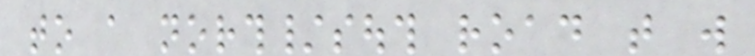to a north/south road that will
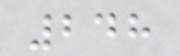248
